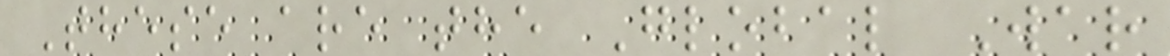These are the Global War
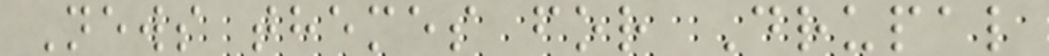News themes for Drupal
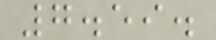7.59.
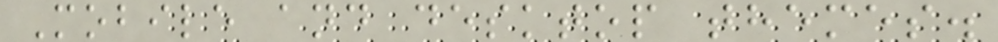Mobile and desktop themes.
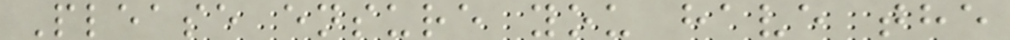Please ensure you have the
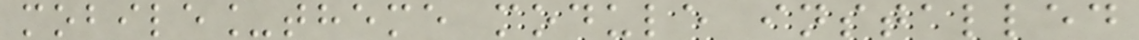mobile_theme module installed
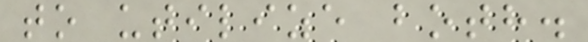to utilize both.
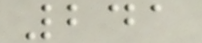241
